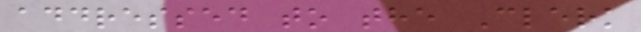addressed to the Clerk
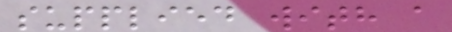supplied with a
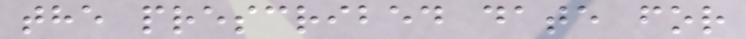the prescribed date for
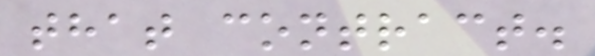that contract.
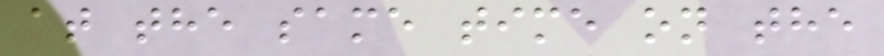at the same time on the
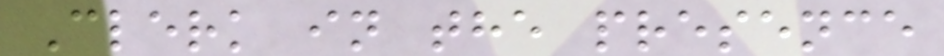Clerk in the presence
